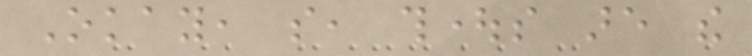Okay, so, thoughts are the
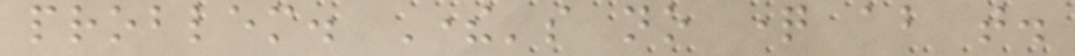problem. There's no question about that.
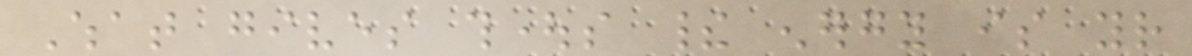What gives thoughts their energy is your
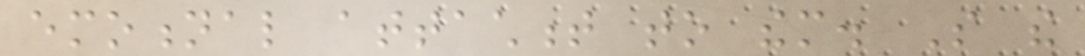emotional attachment to them. So the
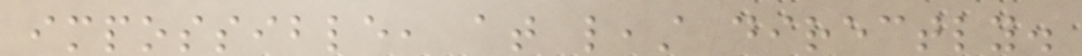impossible, at least directly.
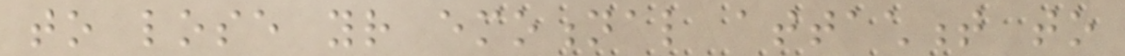to lose your emotional attachment to
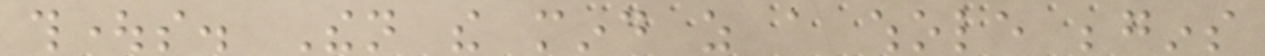thoughts. Then the mind as a whole begins
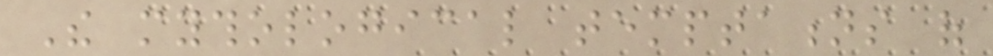The mythological temptations of
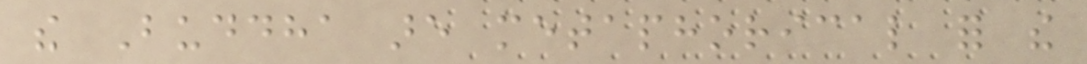the Buddha are metaphorical for the
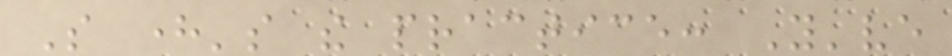So here's the practice: You've
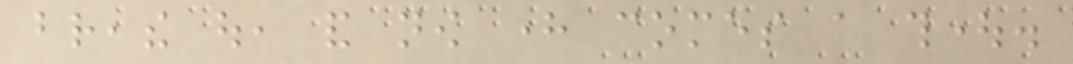breathe out, and now here comes a thought.
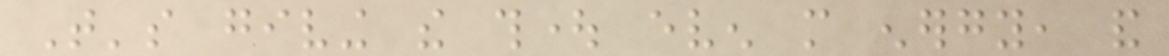That's giving the thought even more energy, and
